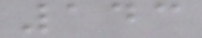143
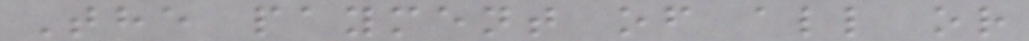The payment of all or
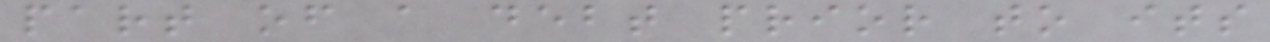part of a debt prior to its
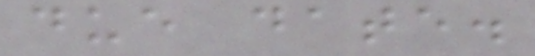due date.
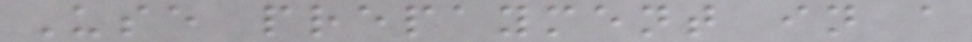Use prepayment in a
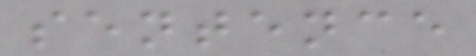sentence
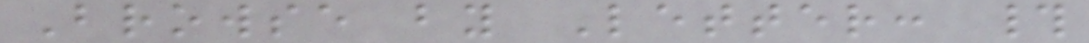Browse by Letter: #
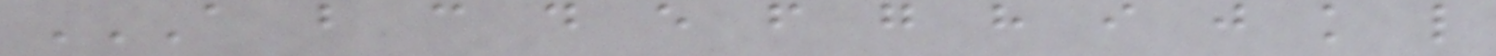A B C D E F G H I J K L
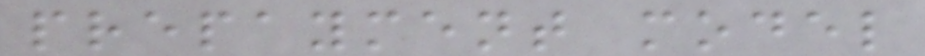prepayment model
